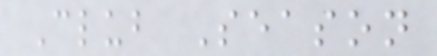Club Season
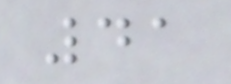41
